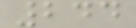244
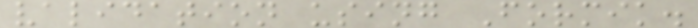validation using Formik.
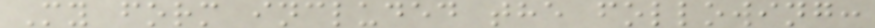My form included the following:
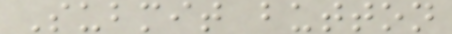Submit button
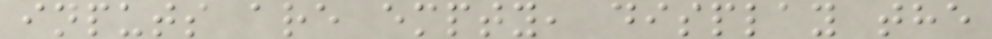inputs are empty, display the
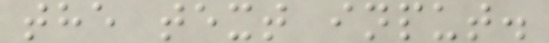the text input.
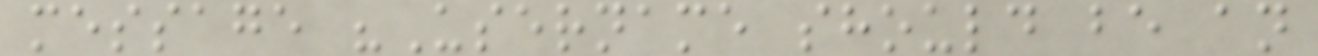message "Username should be an
